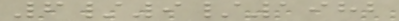6/9/1982
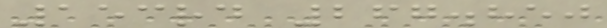153rd 267.850
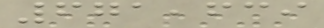671,639
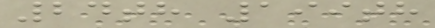24th 199th
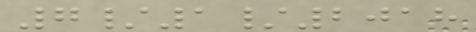7/1/2018
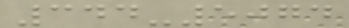344-5074
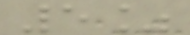5%
